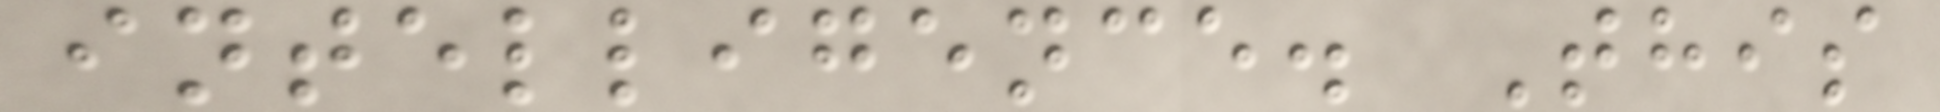intelligence. This
